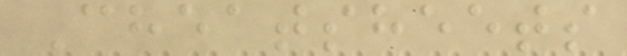Cheatsheets
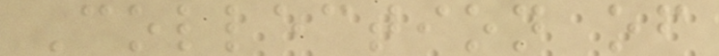Collection of
